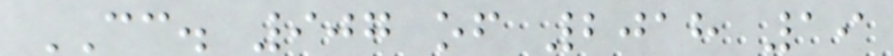CC. 907 of 2018 19
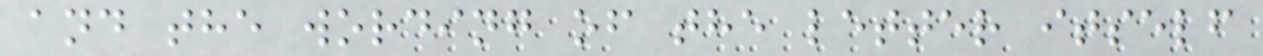and the wording of the letter itself
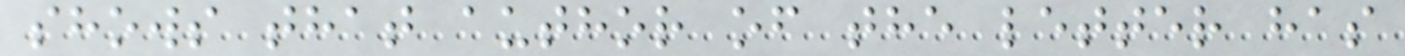shows that author of the letter has
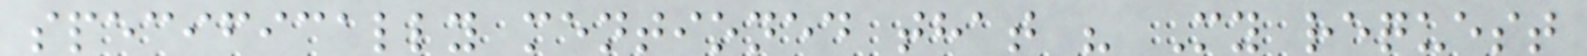specifically mentioned that " My request
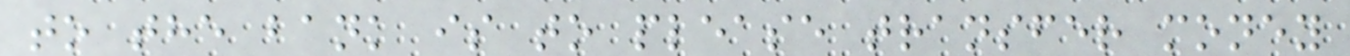to the bank is to please transfer money
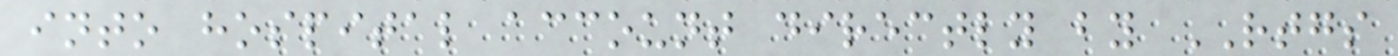into hospital account directly by RTGS
